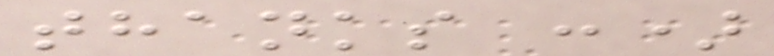thanks :)
